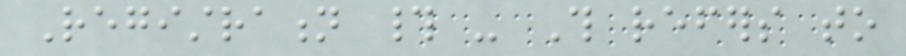Registration # - This refers to
